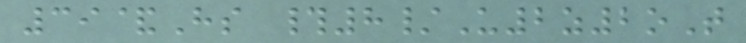39&Hs #8/U2z2oT
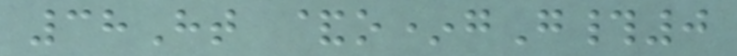38Ht &o*gG#0
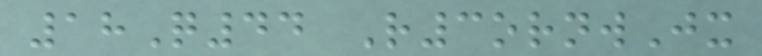18Q44 R3ornwJx
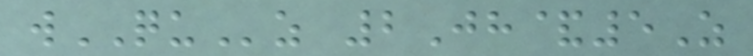wQUz 2Jh&5Z
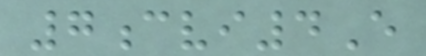7cvi4E
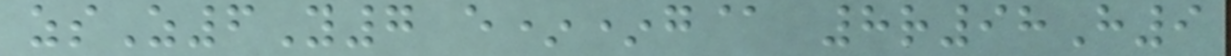zsZ6Y7 e**g@ 8r98H9
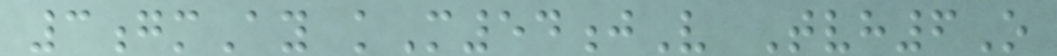3gmAy kM54jV Tvh6O
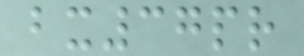bx37pr
